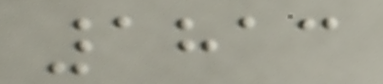1813
